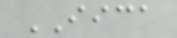IICA
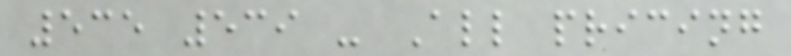535 539 - All pricing
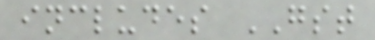includes GST
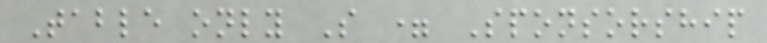Table only S = Sponsorship
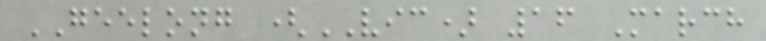GEELONG (VIC) 16 March
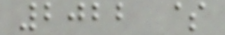2022 $
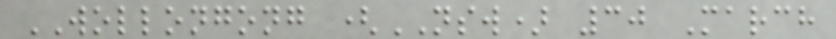WOLLONGONG (NSW) 30 March
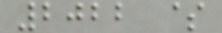2022 $
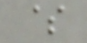$
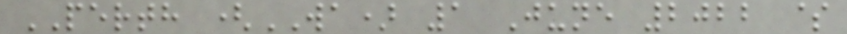PERTH (WA) 1 June 2022 $
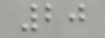20
